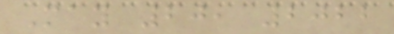May 20, 2022
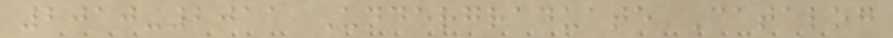2010-2011 Undergraduate Catalog
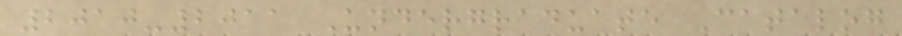2010-2011 Undergraduate Catalog
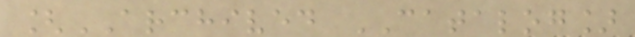[ARCHIVED CATALOG]
